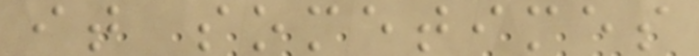it sometimes
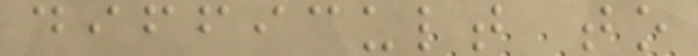difficult to
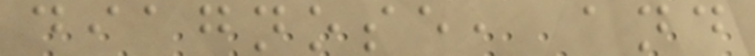diagnose, and
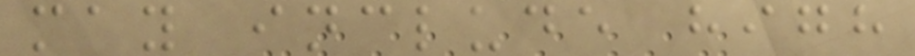may include high
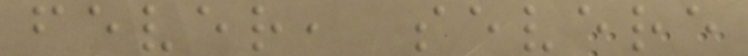fever, severe
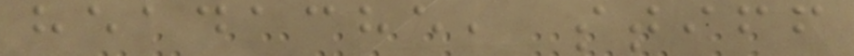headache, stiff
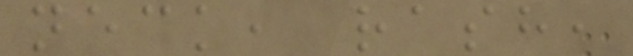neck, rash,
